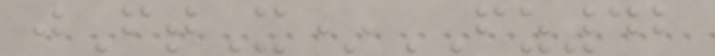jFtX*FZ42
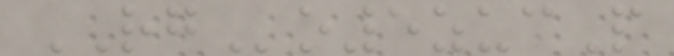RGo5zucP
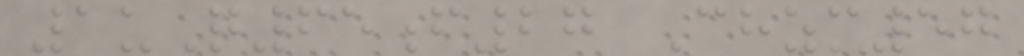1uQ65f27 Chzm57
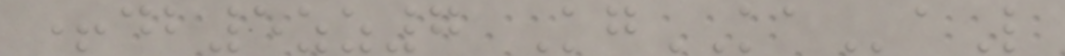+db5zz7 KgKAaL
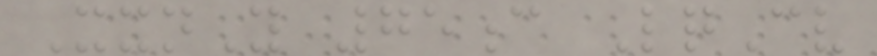XxnY 75c LqCv
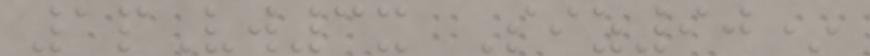1pVw3x Siz90*
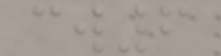cw6
